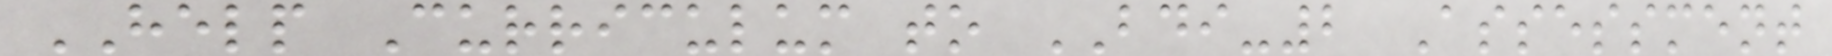HELP Curriculum to BDI-2 Assessment
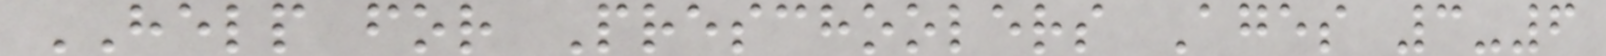HELP for Preschoolers Ages 3-6
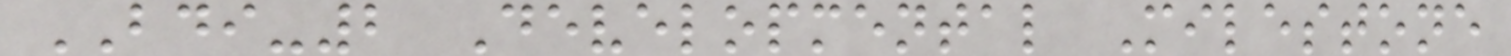BDI-2 Developmental Milestone
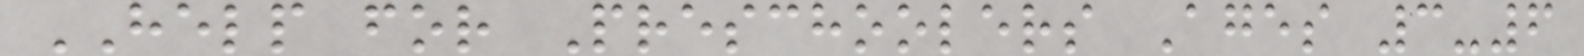HELP for Preschoolers Ages 3-6
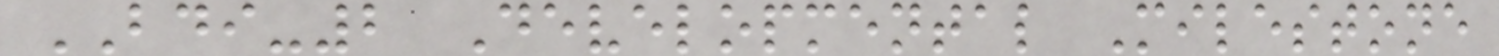BDI-2 Developmental Milestone
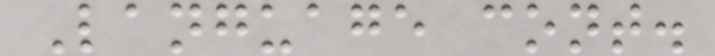Language cont.
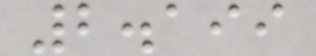2.199
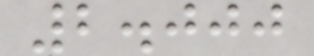2.000
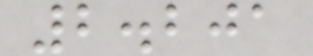2.201
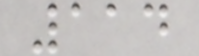114
